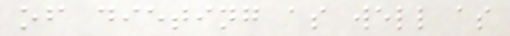of dieting as well as
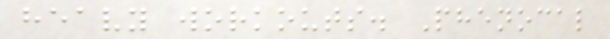heavy workouts. Phenocal
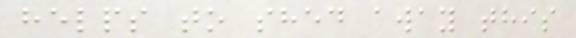helps to shed away this
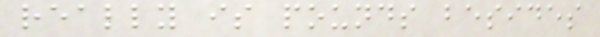really is pounds besides
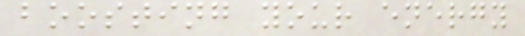boosting your energy
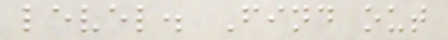level. Find out
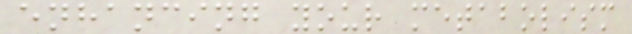enhancing your metabolism
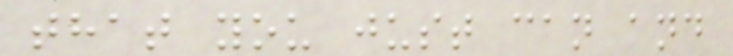that you just can and
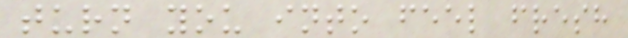turn you into feel fresh
